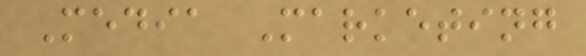Media Marketing
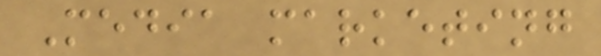Media marketing
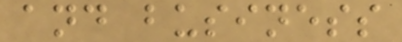and business
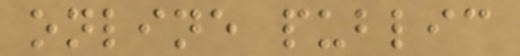online public
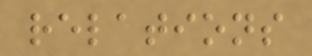relations
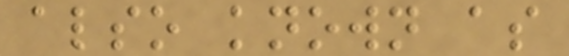also known as
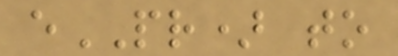ePR) to
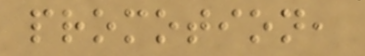promotion,
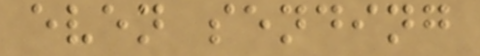even sending
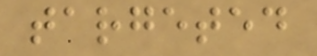targeted
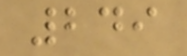249
